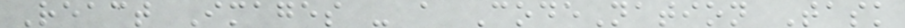React Images - a CodeNation Task
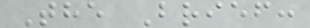The Brief:
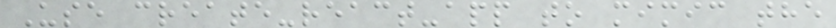Use create-react-app to mimic the
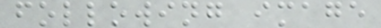following image
